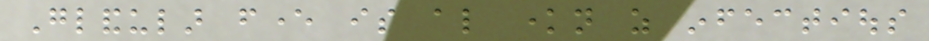Glandular fever is also known as infectious
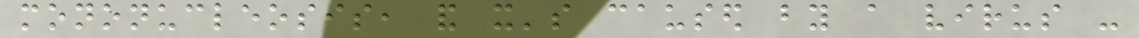mononucleosis, and it's caused by a virus -
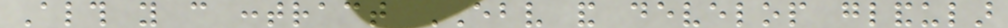Although you can contract EBV and develop glandular
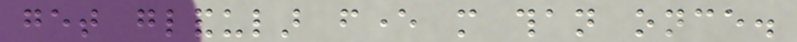get glandular fever more than once.
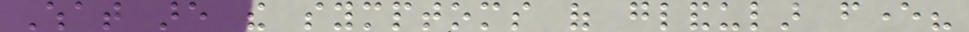What are the symptoms of glandular fever?
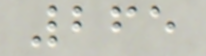265
